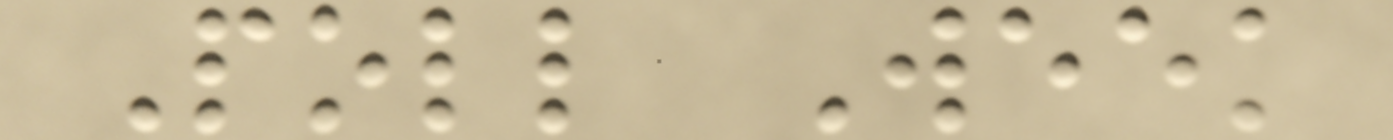Poll Week
